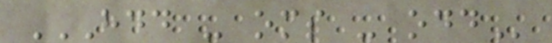HDD - OMS - ODD
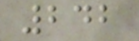242
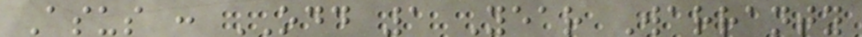Asus : ODD 1 Year Warranty
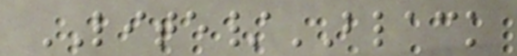LITE/BLACK
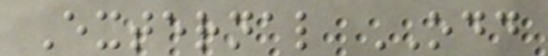External ODD
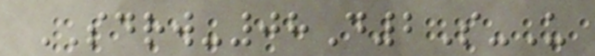SDRW-08D2S-U
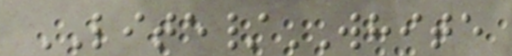LITE/WHITE
